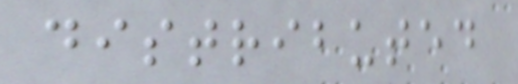distributed
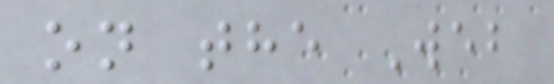on the Web
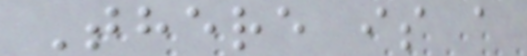There is a
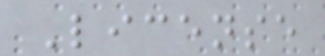License
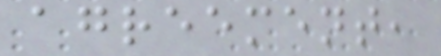agreement,
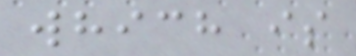which is
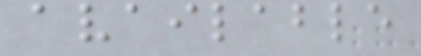available
